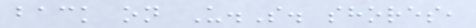back on U.S. shores,
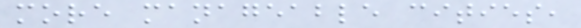more manageable cities,
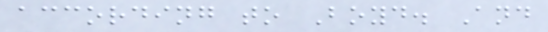according to Boyd. And
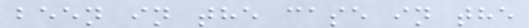been in the case in the
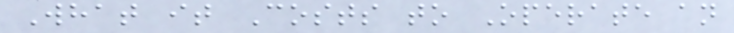What it Costs to Operate an
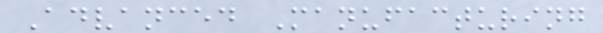Advanced Manufacturing
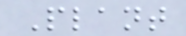Plant
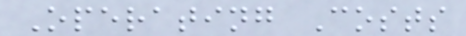Operating Costs
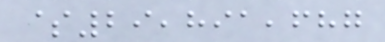$29,891,687
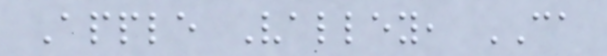Apple Valley, CA
